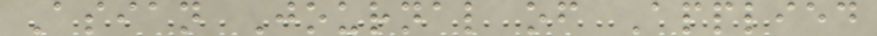Asian Journal of Applied
